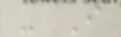- I
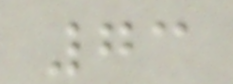73
